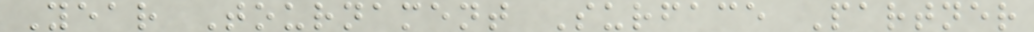Year Tournament Surface Partner
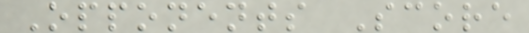Opponents Score
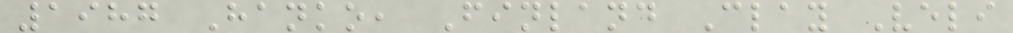1987 Hanko, Finland Clay Veli
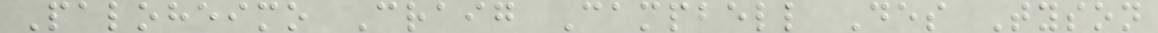Paloheimo Craig Campbell Des Tyson
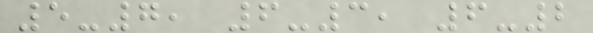5-7, 6-3, 6-2
